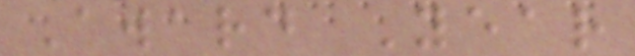Award Year
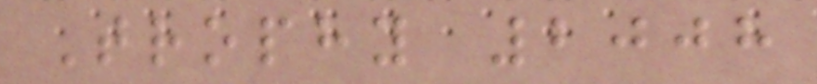Trophy 2008
